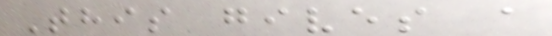This gives a
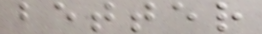better
